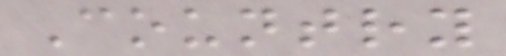Country
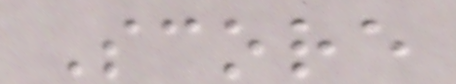Score
